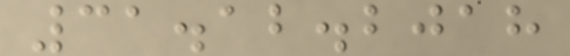31.12.2018
